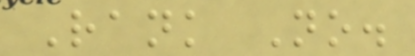Rank No.
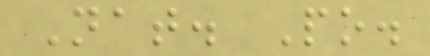Nat. Po.
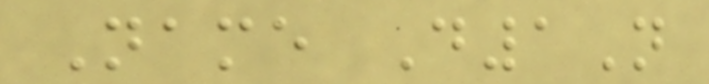Name D1N
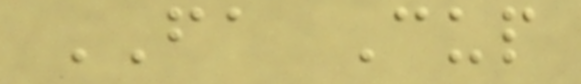FA Cup
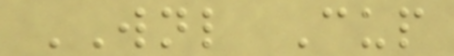WNL Cup
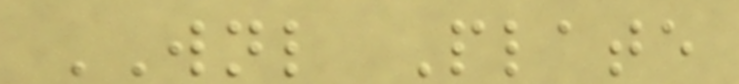WNL Plate
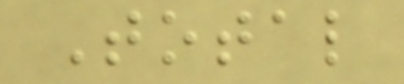Total
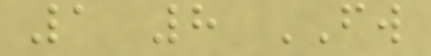1 8 FW
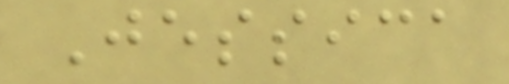Jessica
